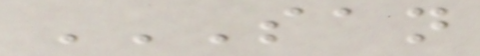SAN
